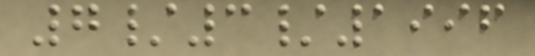7/3/1996
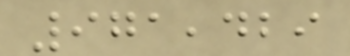971,429
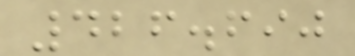426.690
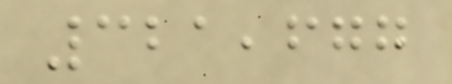321,677
